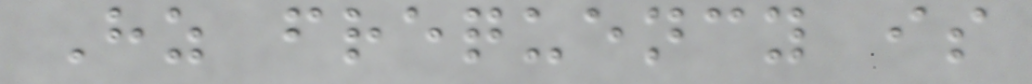Hz frequency is
